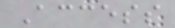Access
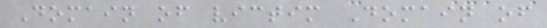Domain of victim Domain of
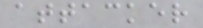attacker
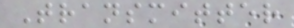Transmitter
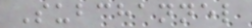Subchannel
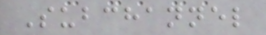Subchannel
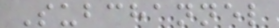Subchannel
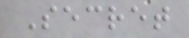Secret
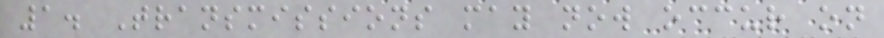1. Transmissions may now occur on
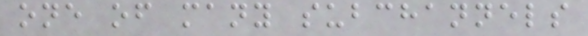one of many subchannels
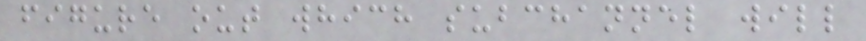figure out which subchannel will
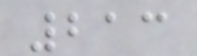213
